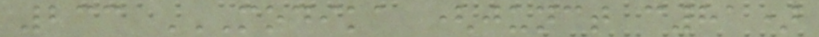233 MODIKA (JUNCT C81)
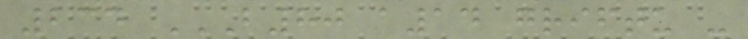234 B80 A14 GRIFTU -
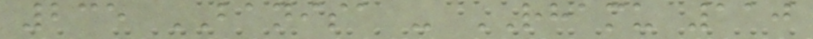235 BANISA - RHAMU 110
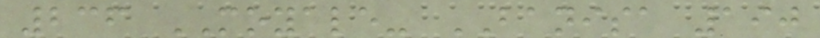236 MOYALE- BANISA 190
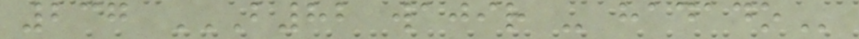237 B82 WAJIR - HADADO
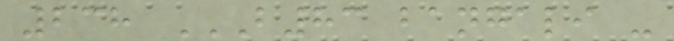238 B83 BANGALI -
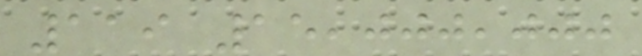119 15,000,000
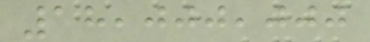18,000,000
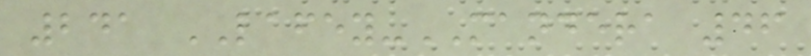241 LAFEY-MANDERA 46
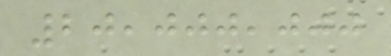20,000,000
